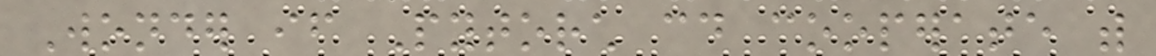Wonder if Pytorch could cooperate with
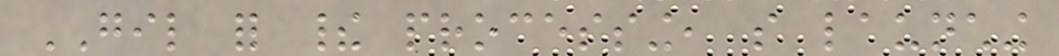GIL for their processing, so launching
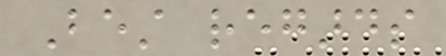Best regards
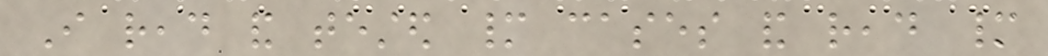I read and tested many cases and read many
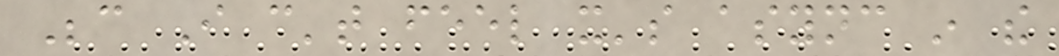Because I can't feel it's async in the
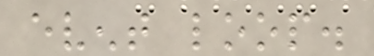event loop.
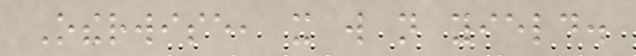Otherwise, it will not yield.
